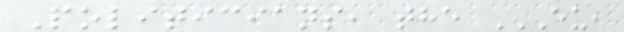Politicians, the EU,
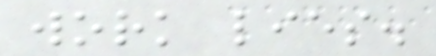work lies.
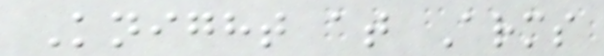Knight at Arms
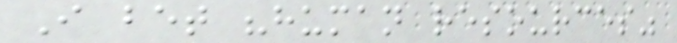I bet "human resources"
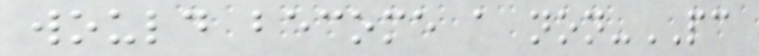would become a non-PC
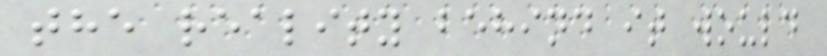the reality behind it would
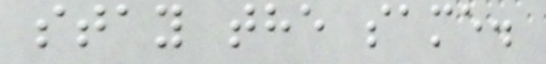stay the same.
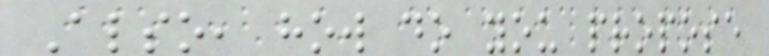Also, how do you propose
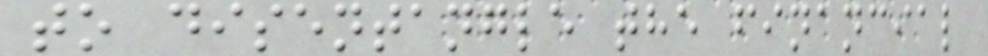to disentangle the financial
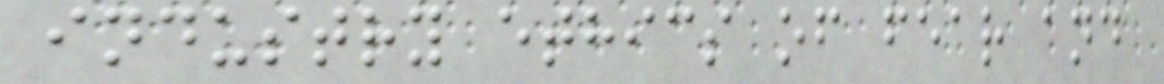industry ethics of fear and
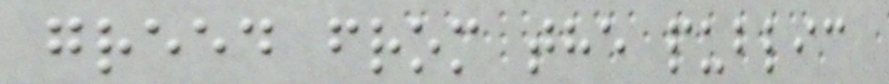greed from the public
